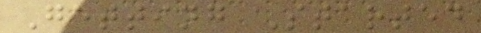Getting Started
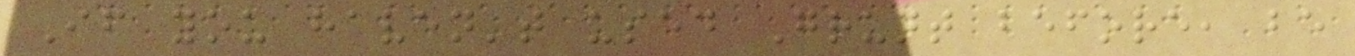If you haven't used Grunt before, be
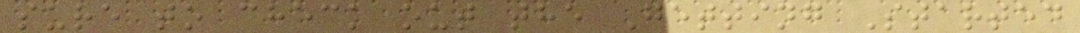sure to check out the Getting Started
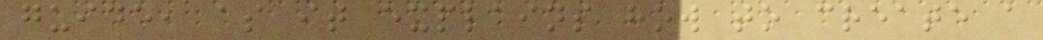guide, as it explains how to create a
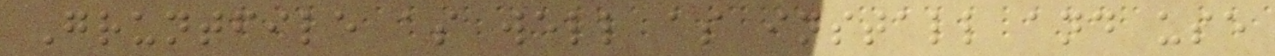Gruntfile as well as install and use
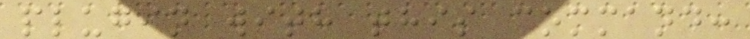plugin with this command:
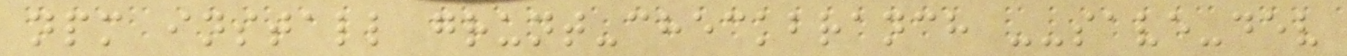npm install grunt-checkbranch --save-dev
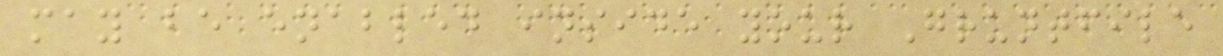may be enabled inside your Gruntfile
